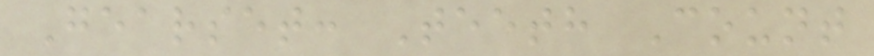Gearset: Teeth Count
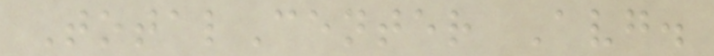TotalCenter Avg.
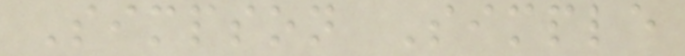Simpson Simple
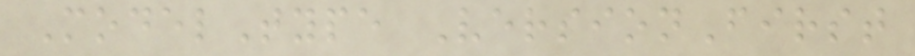ModelType VersionFirst
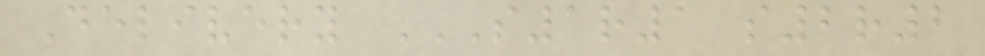Delivery S1R1 S2R2
